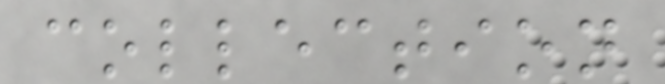collection
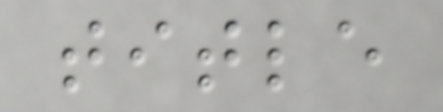title
